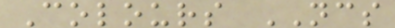Colours NCS
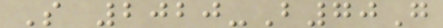S 2020-B70G
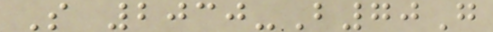S 2030-B70G
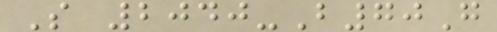S 2040-B70G
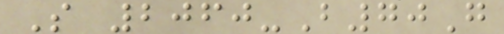S 2060-B70G
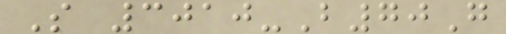S 3010-B70G
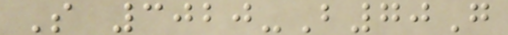S 3020-B70G
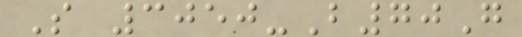S 3050-B70G
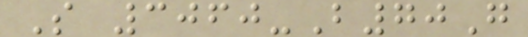S 3060-B70G
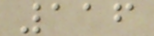116
